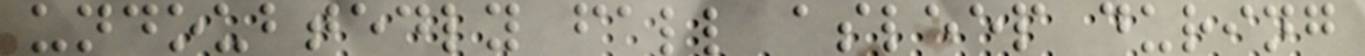undoubtedly fall asleep during
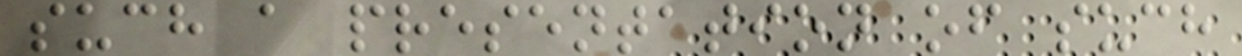such a presentation of such
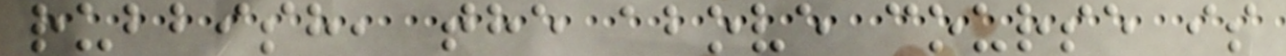rubbish, the above course is
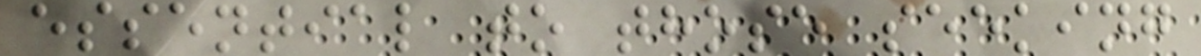essential to those seeking
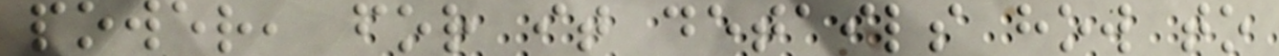power, for it details how to
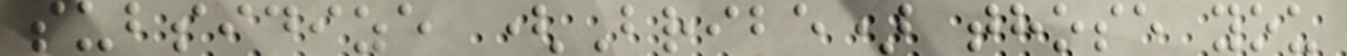subsidize (Bribe) those you
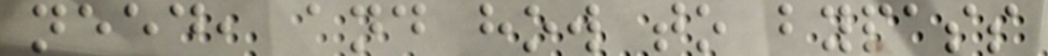need, and how to bypass
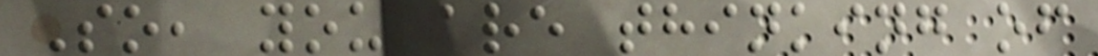So, you are thinking of
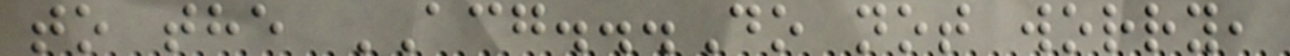to the ACG...Do not worry,
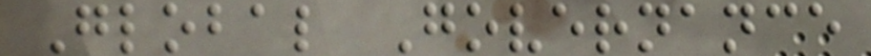Global Governance
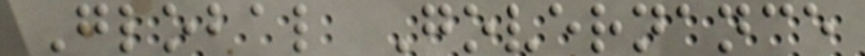Global Governance
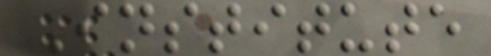Institute
